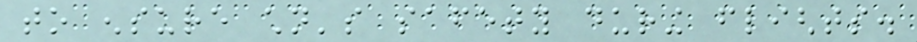to ensure children's safety during flights.
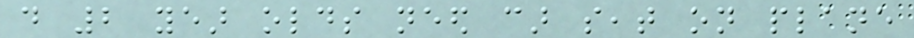do 2 year olds need car seat on plane
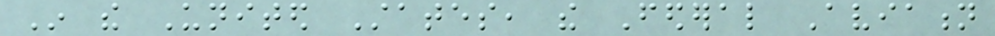In the United States, the Federal Aviation
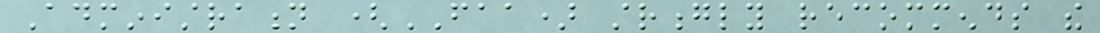Administration (FAA) strongly recommends the
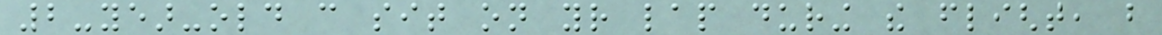2-year-old can sit on your lap during the flight, but
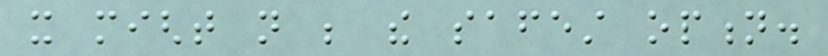it might not be the safest option.
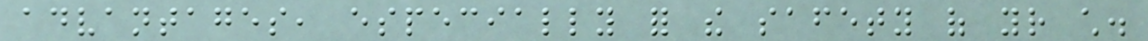advantages, especially for the safety of your child.
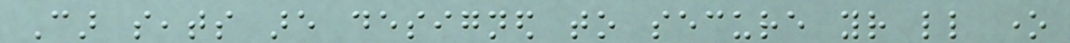Car seats are designed to secure your little one
